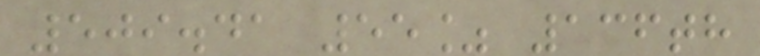509.41 55% 136th
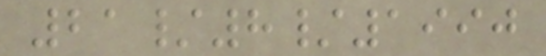21/8/1990
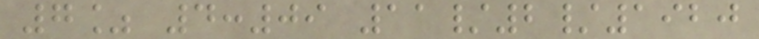7% 4:09 11/2/1920
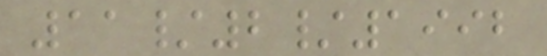11/2/1992
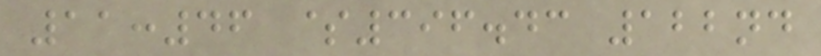11:46 $396.43 122nd
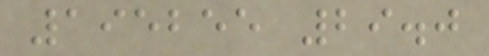195255 29.0
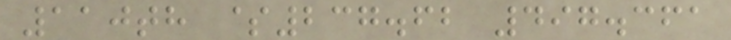110th $237.62 497.361
